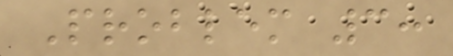Problem 3:
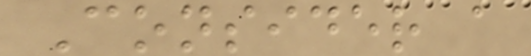Consider a
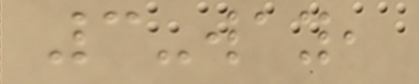3-way,
